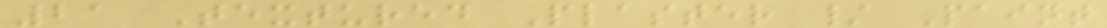21 Textured Plaster / Paint
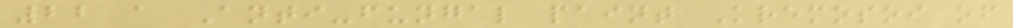22 a Anti-fungal paint Kremosoi of
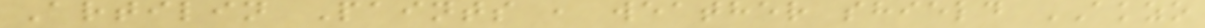Artilin Paints , weather shield AKZO
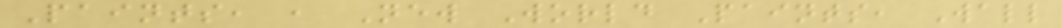Paints, , New World Paints, Wall
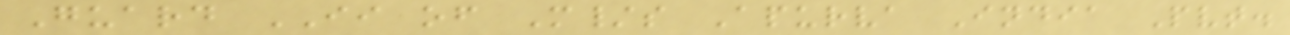Guard II of M/s Apurva India Pvt.
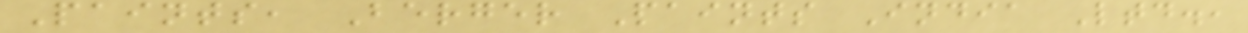Paints, Berger Paints India Ltd.,
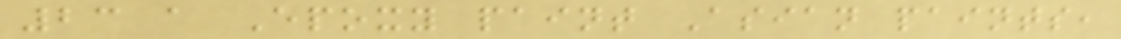23 a Epoxy paint Asian paints,
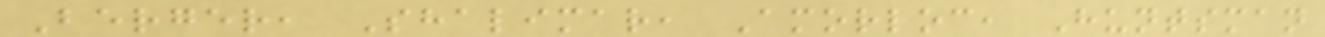Berger, Shalimar, Amorloc, Huntsman
